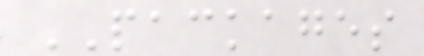PACKAGES
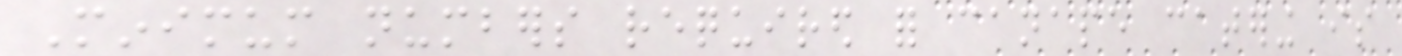Minimum numbers required for canape catering is
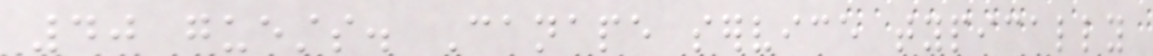40 guests. Canape service typically
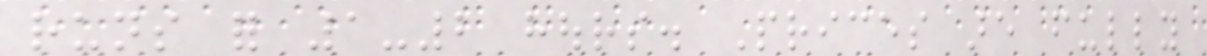runs for 1-2 hours. Prices are fully
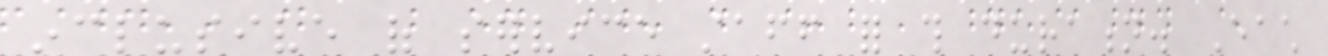inclusive of service staff for this duration. Each
